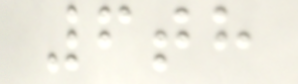6th
